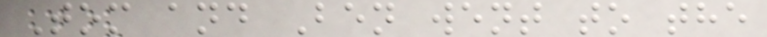Tom and Ben went to the
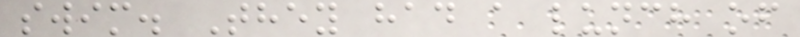swim. They had a lunch of
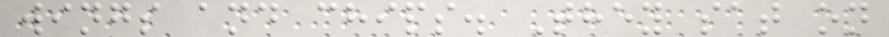wings and chips. They sat on
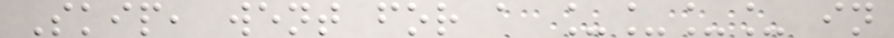Skip, went for a ____ in
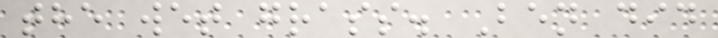the wet grass. Ben did
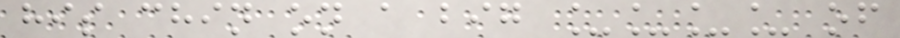his chin on a big ____ of
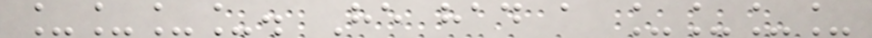____. He had a ____
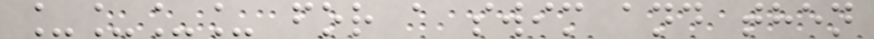____ for a swim and then
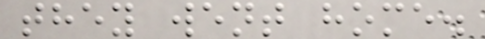they went home.
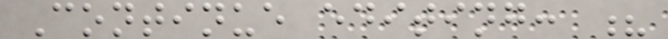Continue editing: ?
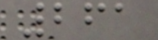261
